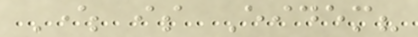Where is Eidem?
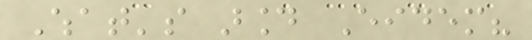What's around Eidem?
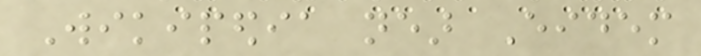Wikipedia near Eidem
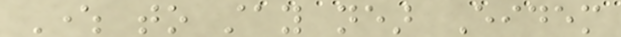Where to stay near Eidem
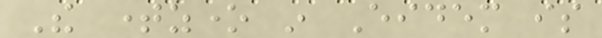The timezone in Eidem is
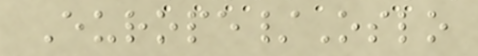Europe/Oslo
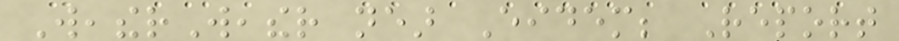WeatherWeather near Eidem; Report
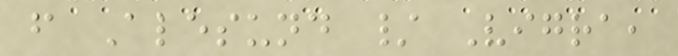from Alesund / Vigra,
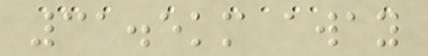31.5km away
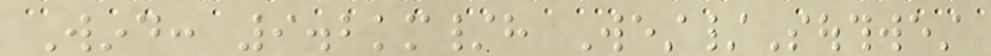Wind: 9.2km/h West/Southwest
